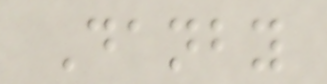Danby
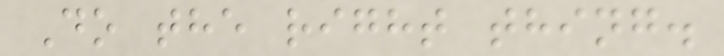Do the right thing.
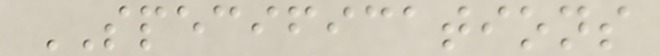SPECIFICATIONS
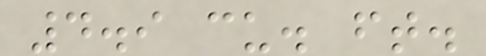4.9 cu. ft.
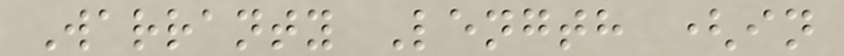Warranty Length (in
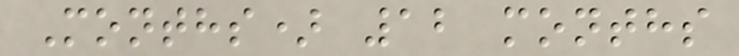Months) 12 months
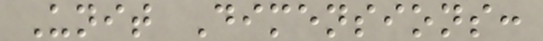Unit Dimensions:
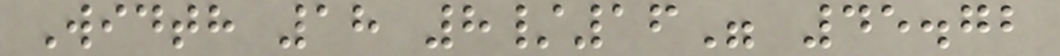Width 18 8/16" 45.72
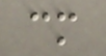cm
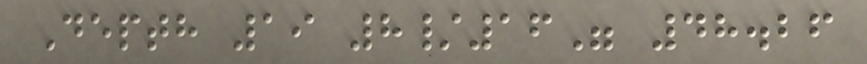Depth 19 8/16" 48.26
